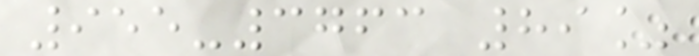955-3763 89%
